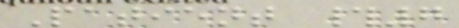Patient #7
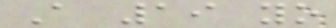A 19 yo
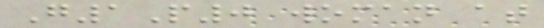G1P0 woman at
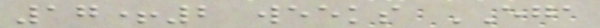17+2 weeks EGA
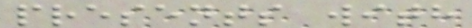presents with
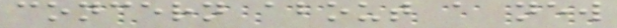concern about a new
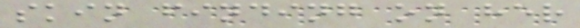skin finding on her
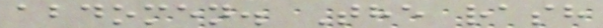abdomen. The rash
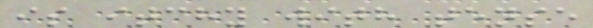is itchy with tense
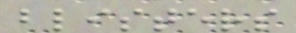blisters
